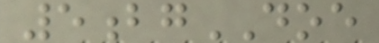5bgDOE
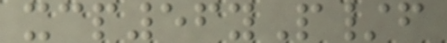xcp56yP/f
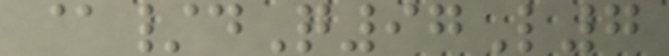@/dQ97L7
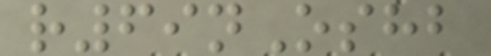r69nOshb
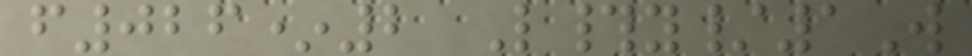f026*2 L#y/1W
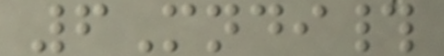6Mndi#
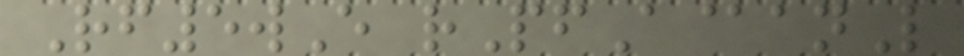Rf5wE rPfA@anL
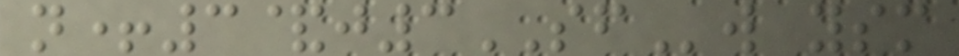n+3&j3SFw ysm
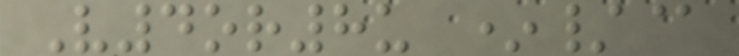V4or8u */@
